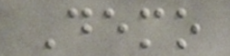Demo
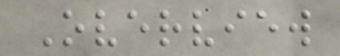Overview
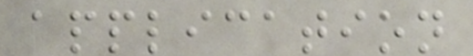application
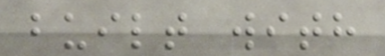built with
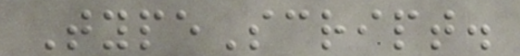TypeScript.
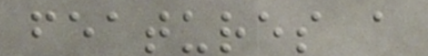features a
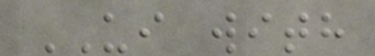UI with
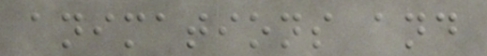animations and
